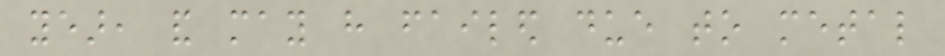year, and may have failed due to metal
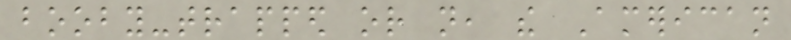booby-trapped or not, the American
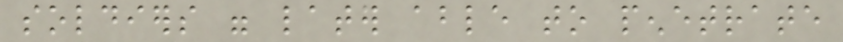soldiers were later able to penetrate
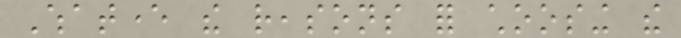Whatever the reasons for choosing the
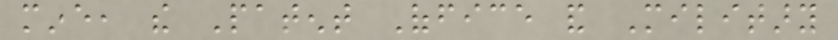mine, the Patent Office and Military
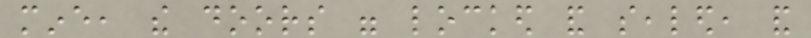mine, the doors were locked and sealed, and
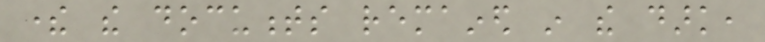there the documents remained in the dark,
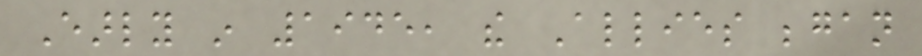Early in 1945, the Allies began
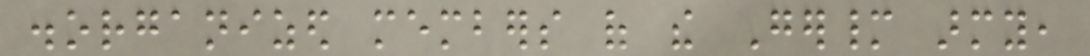disorganized members of the Germany army,
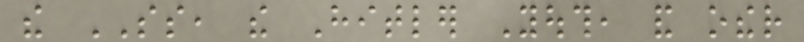the SS, the Hitler Youth, and other
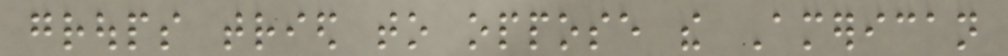groups tried to oppose the American
